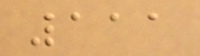111
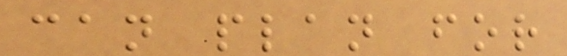can plan for
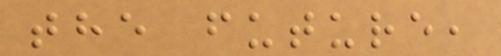the future,
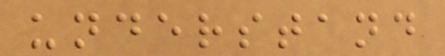understand
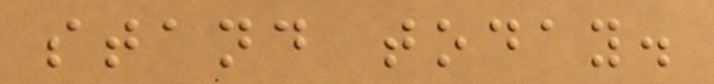stand today.
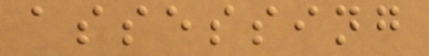assessing
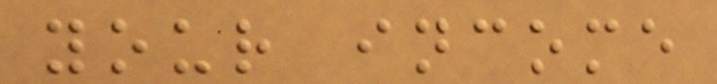your income
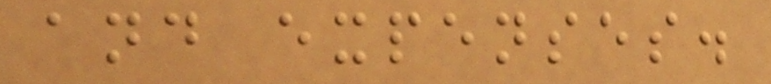and expenses.
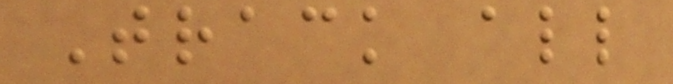Track all
